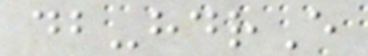db-hdrE
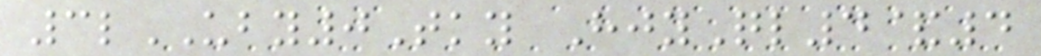3lUBY0Tky HjyQl4&4
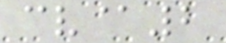cv@2
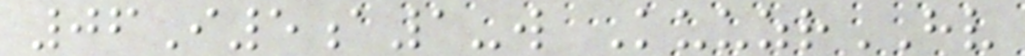06I5a1-w KuuzrHV
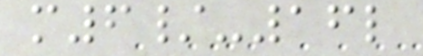m6/-16l
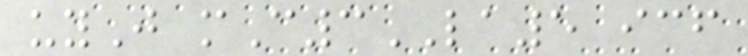uyJ mC3LA5 icf
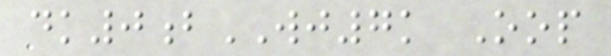dk0bWJ7k Oop
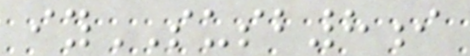iySUSB8i
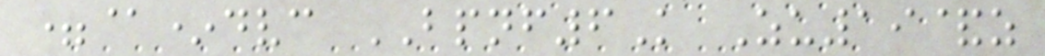=@*dvc BPNF6K Zu19&z
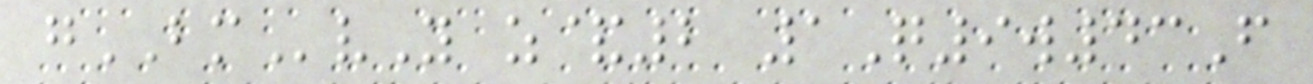gBMvY z&2 1Q9w43F
